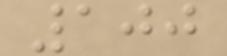100
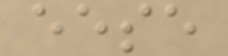eese
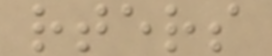rters
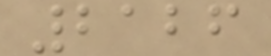2126
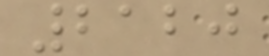2120
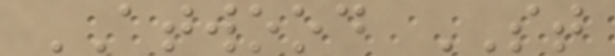ATWOOD ST
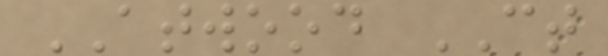ATWOOD CT
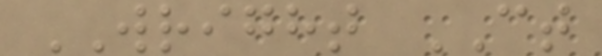WRIGHT CT
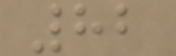82
